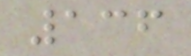136
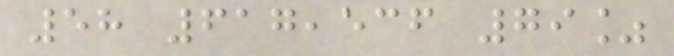58 617,536 79%
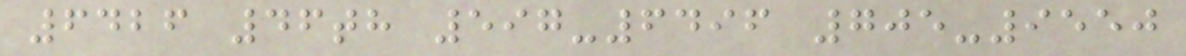6426 46th 597-6496 705-9550
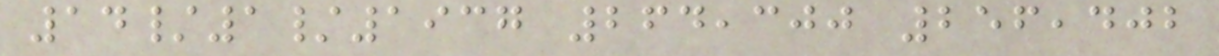14/1/1937 264,300 256,402
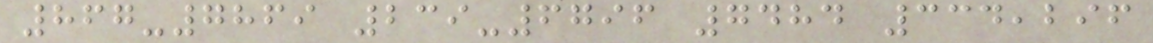867-7869 239-6796 7484 334,296
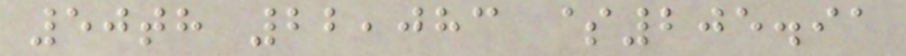50th 22,083 $205.91
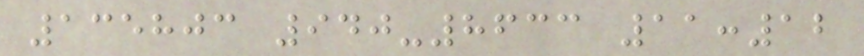135803 940-8633 11:12
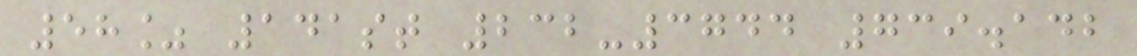58% 141st 232-3744 739.142
